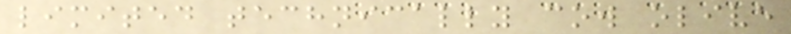limited technically cow olive
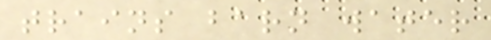trains barn water
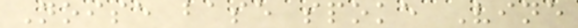Noise base spoke Vine
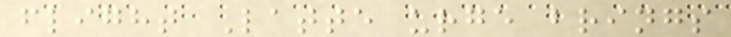flight Latte urge brings
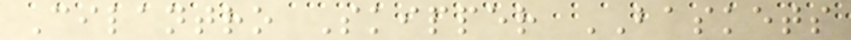Cilantro Skipper BASKETS
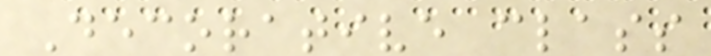Decorative class
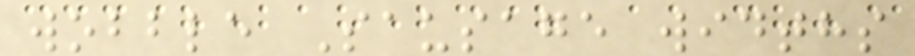wobble Sausage widths
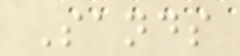Sands
